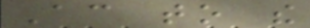According to the
